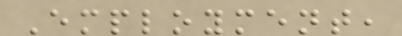Employment,
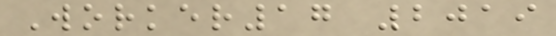Worker17 2019
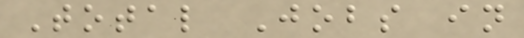Total Jobs in
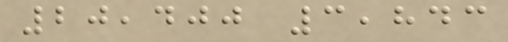20,400 3,843
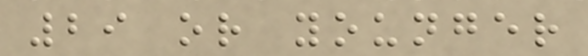29 or younger
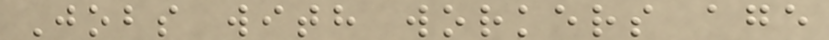Jobs with workers age
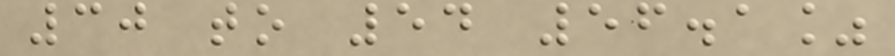30 to 54 56.1%
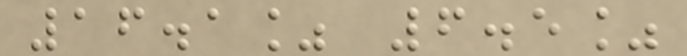16.1% 6.5%
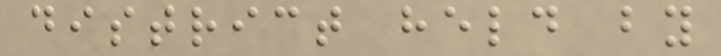district held by
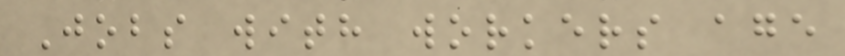Jobs with workers age
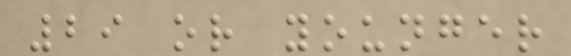29 or younger
